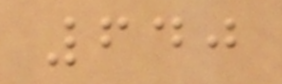640
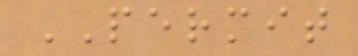PERMIT
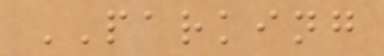PARKING
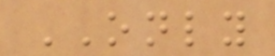ONLY
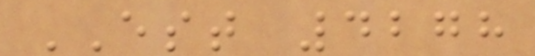EST 4278
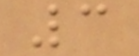3
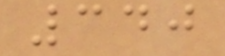340
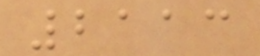2113
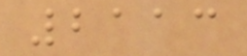2113
